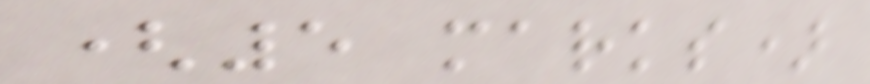(5 marks)
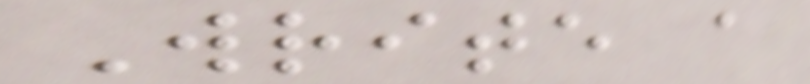Write a
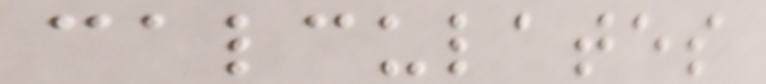calculates
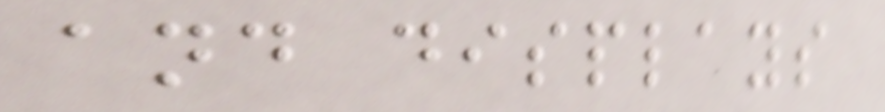and displays
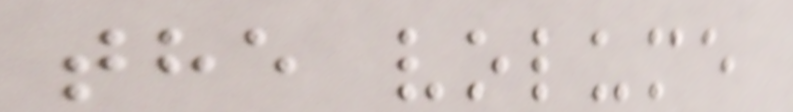the volume
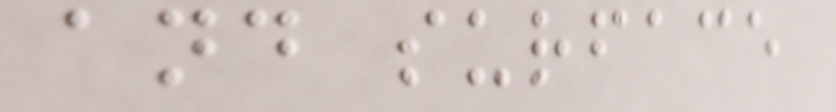and surface
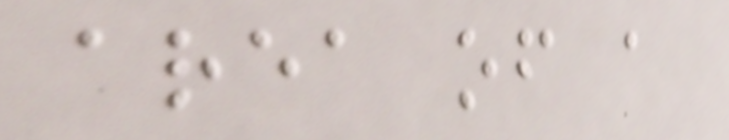area of a
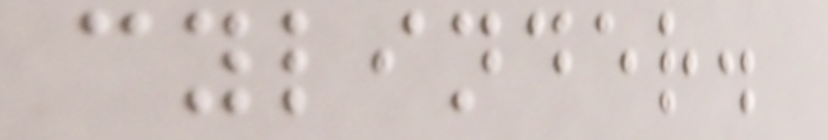cylinder.
